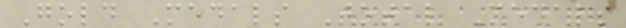Gold Medals Total Medals
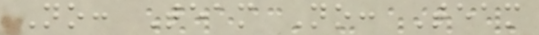No: Team No: Team
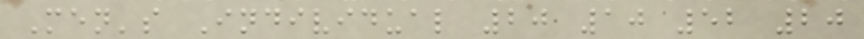Men's Individual 20 10 52 20
